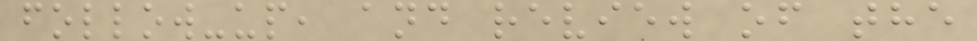follow-up, and review of the
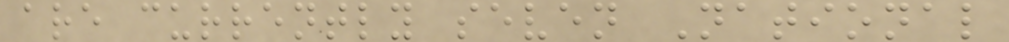are currently seven National
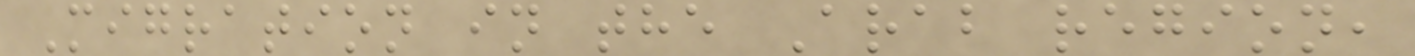Migration in the Arab region,
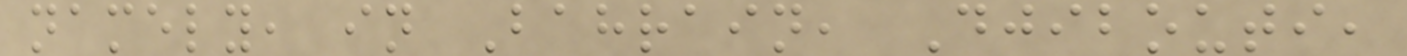namely, in Bahrain, Djibouti,
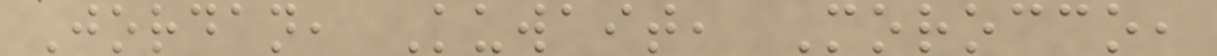Jordan, Kuwait, Morocco,
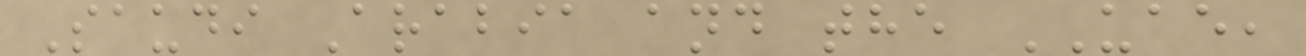Saudi Arabia and the UAE,
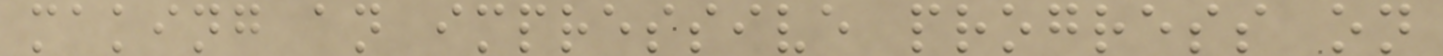making an impressive progress on
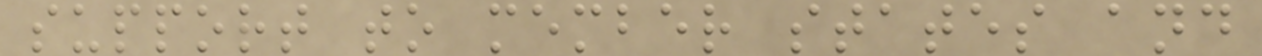support to member states and
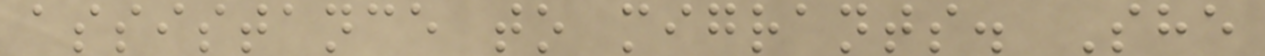assistance to migrants. She
